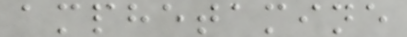amphetamine
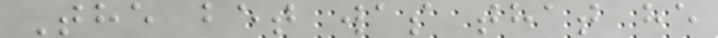The bet was that he
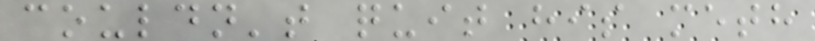couldn't quit his meth
